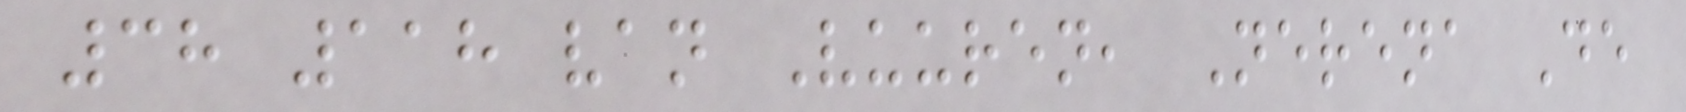38 118 van Vuuren, Nerena De
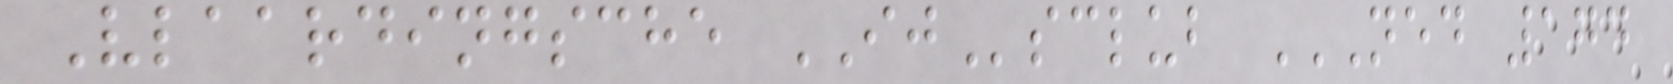Vlaardingsche IJsclub NED 174
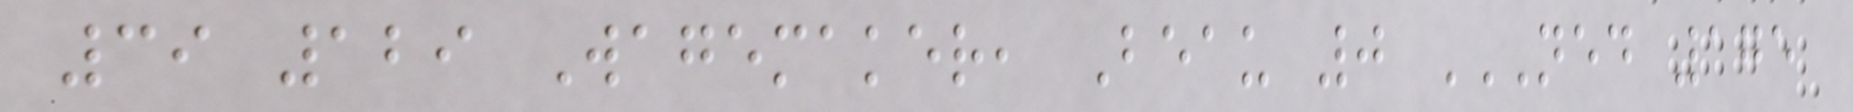39 129 Wagemaker, Beau 0 NED 175
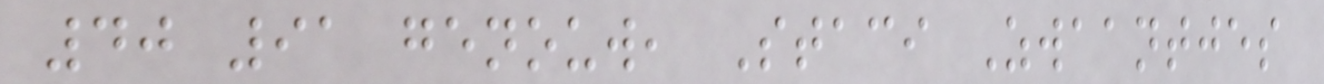40 91 genouw, Staci Zwaantjes
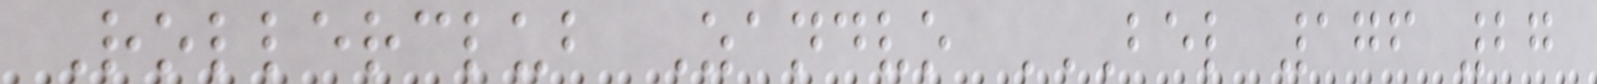Rollerclub Zandvo BEL 176 27
